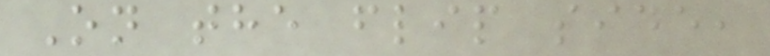On the flip side,
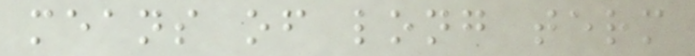means of long term
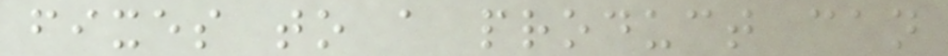fixes to a product can
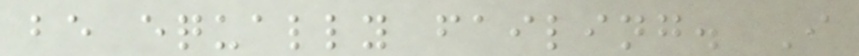be equally failing. I
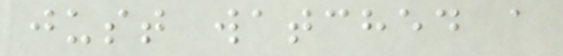just watched a
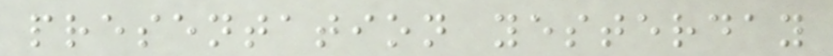presentation yesterday
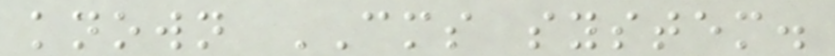known CMS system.
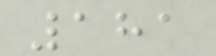181
